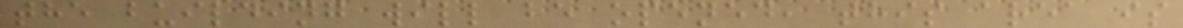the building will be opened, this area is
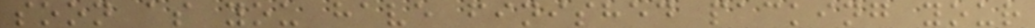soon as you have finished packing your
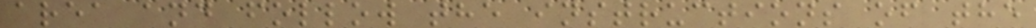area and follow the instructions of the
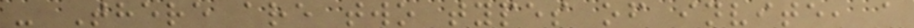- There are two types of invite, a
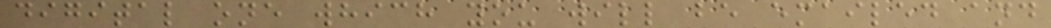digital one which you will be emailed and
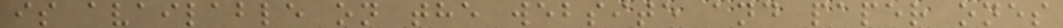is available on the website and paper ones
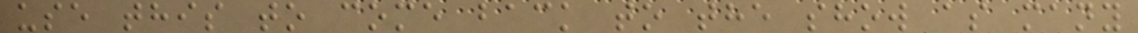use this to come back to the show as many
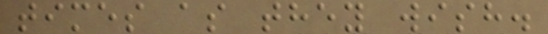times as they wish.
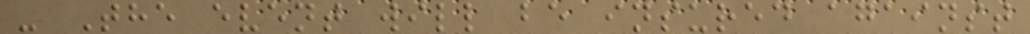- The event will be insured against
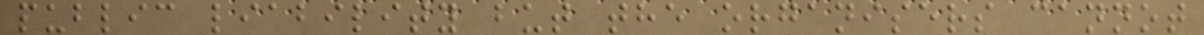public liability but the organisers cannot
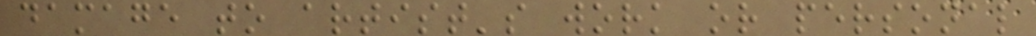damage to artist's work or personal
